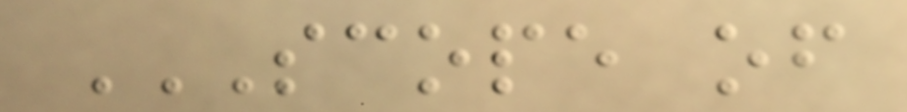SCOPE OF
